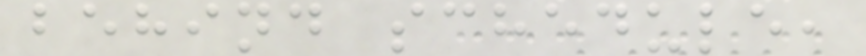behind schedule,
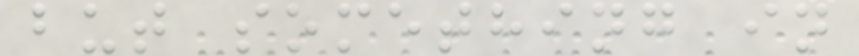but something in
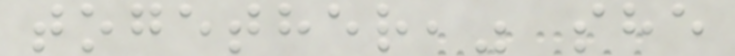together," she
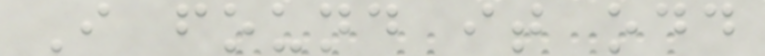I found it odd
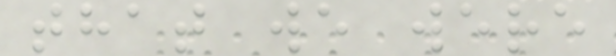that we were
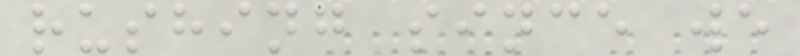rushing since we
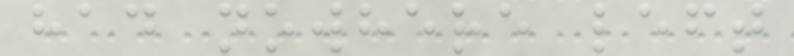had nowhere left
